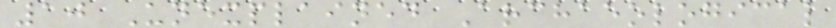10 Unexplained Archaeological
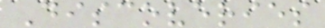Discoveries
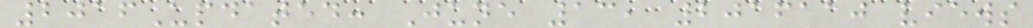2016Updated: June 13, 2016110 views
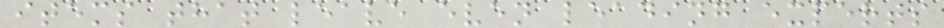items that leave even leading experts
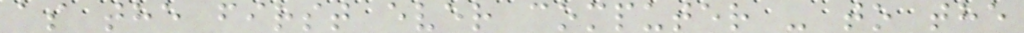as the first ever computer - to the
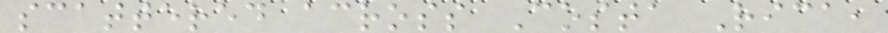scattered across Costa Rica,
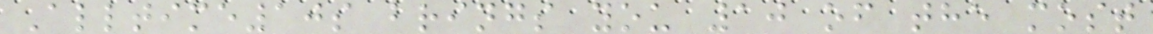Alltime10s brings you 10 of the most
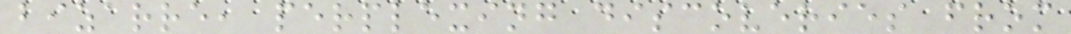bizarre, perplexing discoveries from
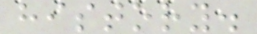history.
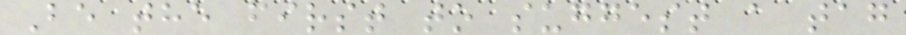Be the first to suggest a tag
